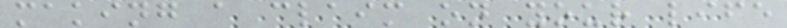making a claim on your life
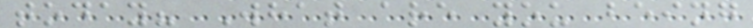today? What are you being
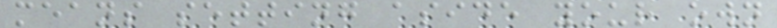means setting aside your own
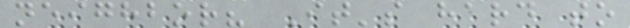neighbor? It's hard to
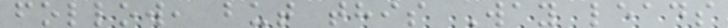follow, but this Way leads
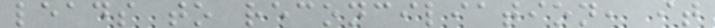leads to reconciliation, it
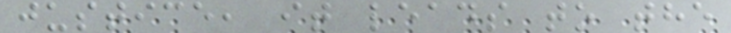justice, it leads to the
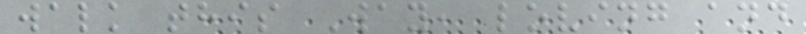walk this Way, loving and
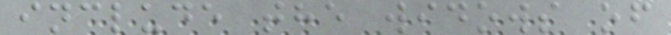include the widows of
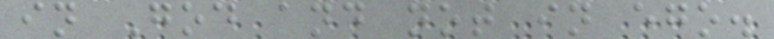in God and not in ego.
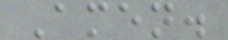Amen.
